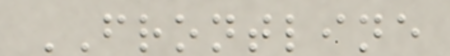FRONTLINE
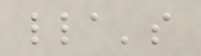lla's
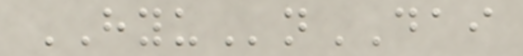HYUnDAI
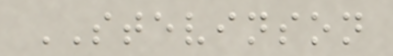STEVINSON
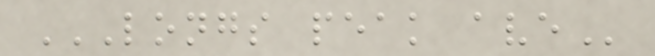LONGS PEAK AVE
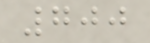700
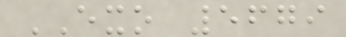EXO 5679
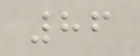86
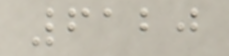6120
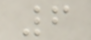6
